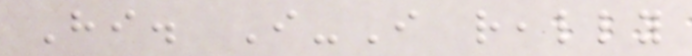Hi. I-I really
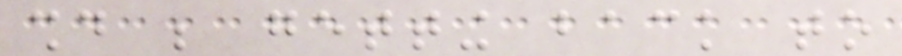should be getting back to
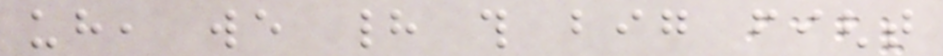uh, we had this big fight
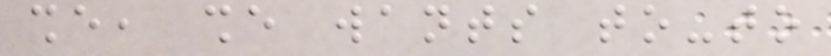she, she wants to-to
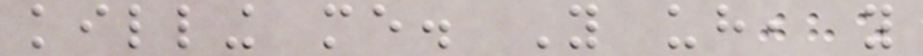killing me. You uh, you
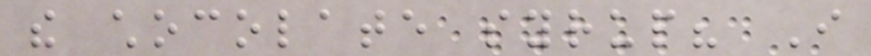the chocolate syrup? I
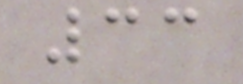33
